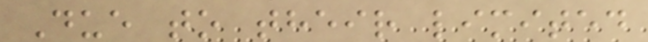Due to their limited
